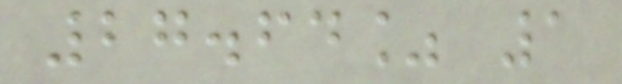27.64% 1
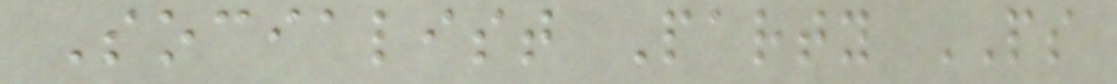Socialist Party PS
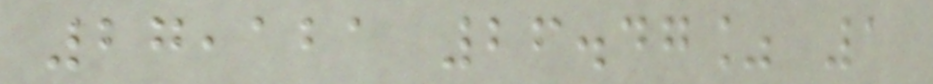27,121 26.47% 1
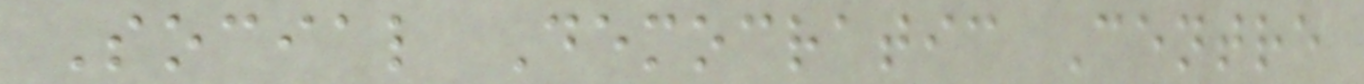Social Democratic Centre
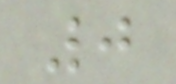0
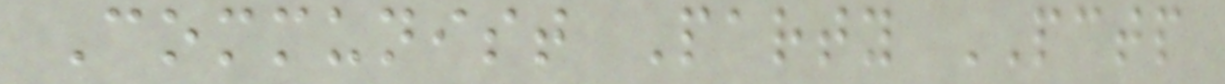Communist Party PCTP
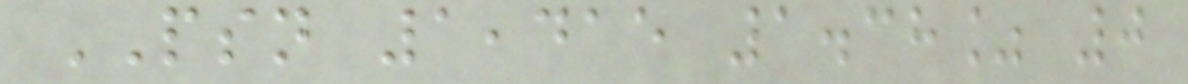PSN 1,415 1.38% 0
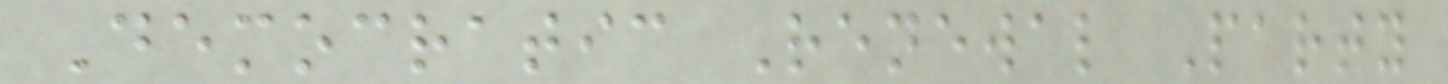Democratic Renewal Party
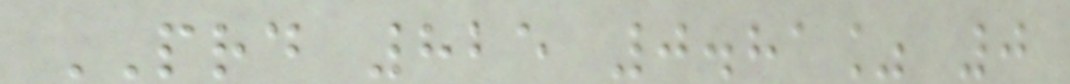PRD 825 0.81% 0
